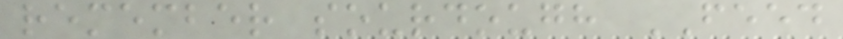remember sourdough FEED
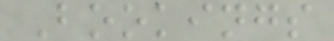Bookings
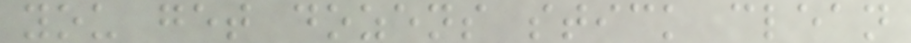you get dozens stick clean
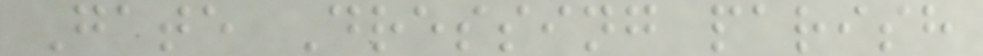Gate Dressing parish
